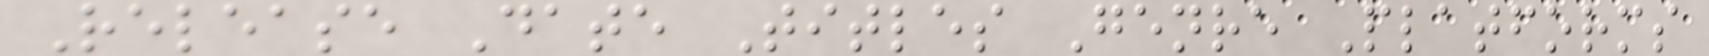Release Date Titles Genre Platforms
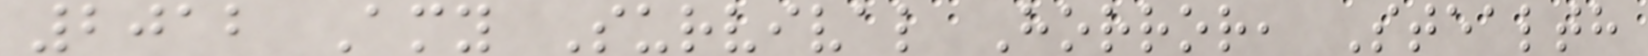2012 Amy Survival Horror, Stealth
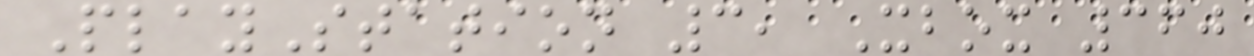PlayStation 3, Xbox 360
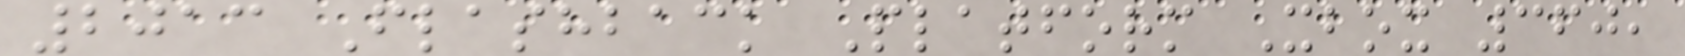2013 Flashback Platform Xbox 360,
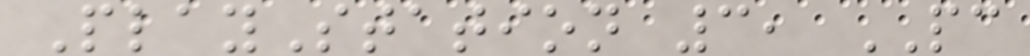PlayStation 3, PC
